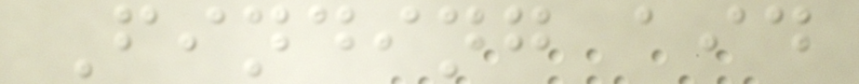Finding aid
